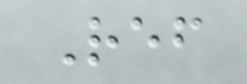Ref
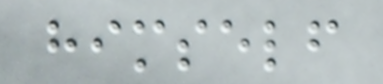himself
